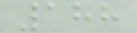188
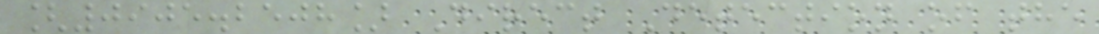[0905.2508] Direct Detection of the
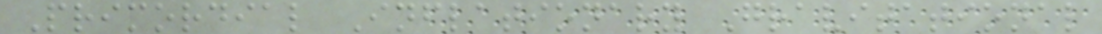Primordial Inflationary Gravitational
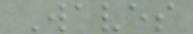Waves
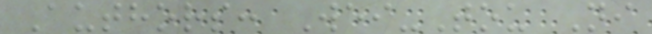Authors: Wei-Tou Ni
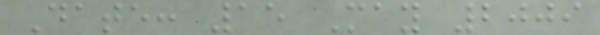Date: 15 May 2009
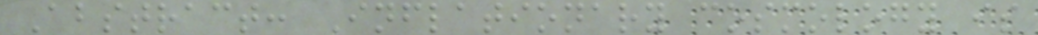Abstract: Inflationary cosmology is
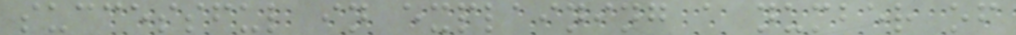successful in explaining a number of
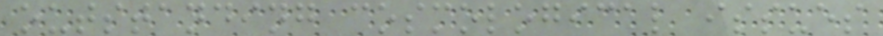outstanding cosmological issues
